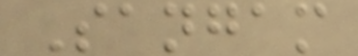Sangam
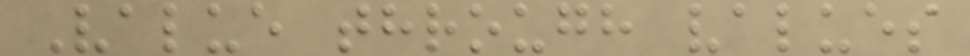Value through values
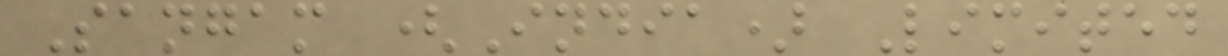Sangam (India) Limited
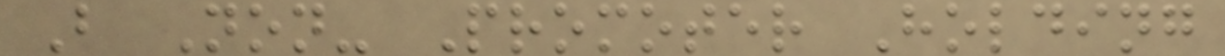B Non- Promoter Holding
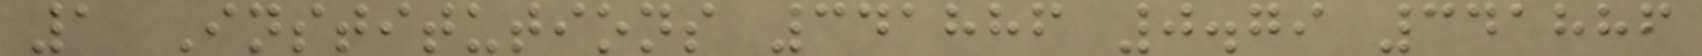1 Institutions 341886 0.79 341886
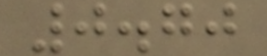0.70
